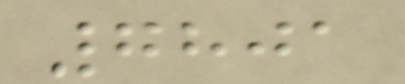7801
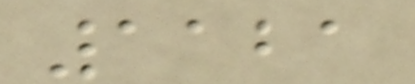1121
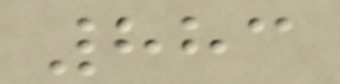883
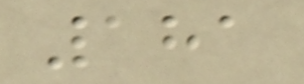181
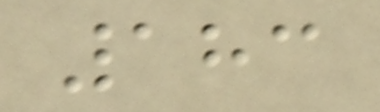183
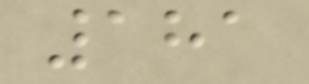181
